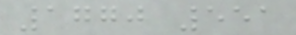1770 551
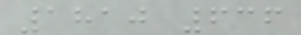1810 636
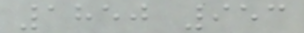1850 953
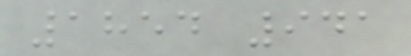1854 941
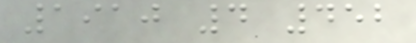1910 4 452
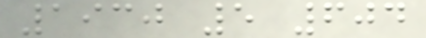1930 5 604
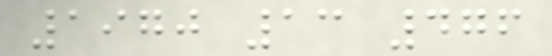1970 13 476
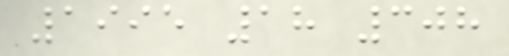1995 18 308
